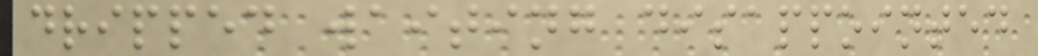dripped waiting disappointed
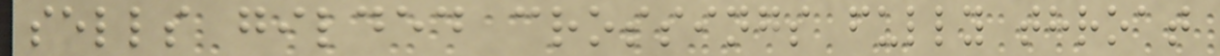sells gilded crossings fully throat
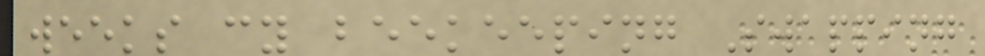weeks cy beekeeping Swapping
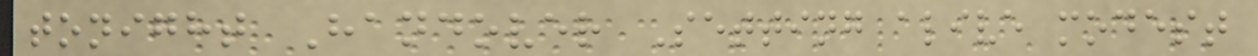tonight Handover Setting alive modest
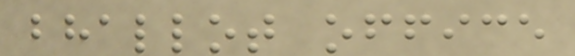bhallot office
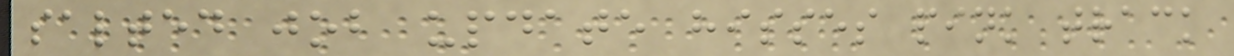salted job update hisses pink track
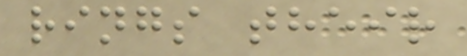rings their
